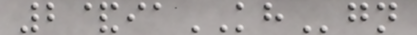2&iaKHgn
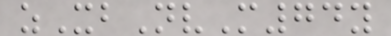zXbNvM74y
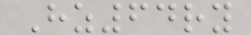Hz64ry
